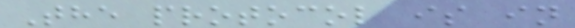The protocol is in
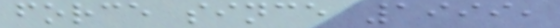force since 1999,
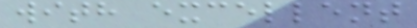with excellent
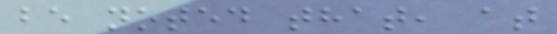be noted that, at
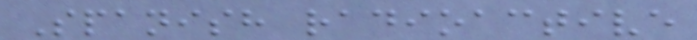Spanish radioactive
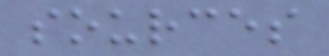sources
